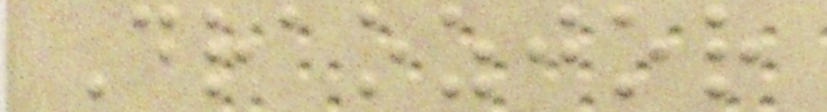Draozjor
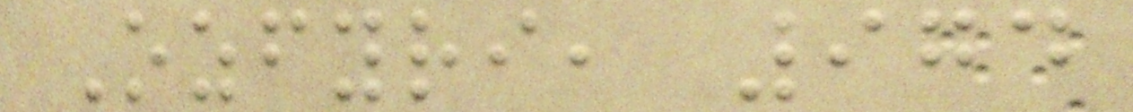Ozfyri, 974
